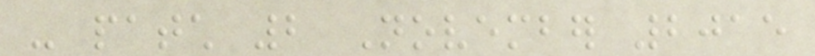- patch 2 November 2015
